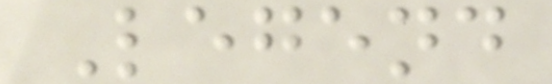Legend
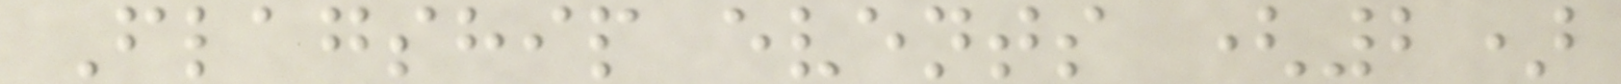Flagship events (2)
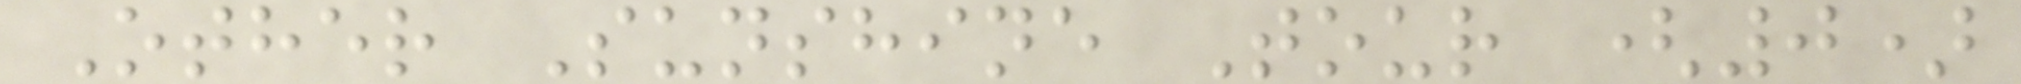Other Sunshine Tour (0)
